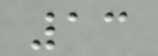13
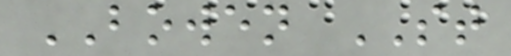BOWEN ST
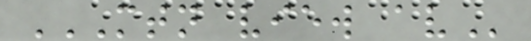MTN VIEW AV
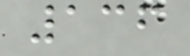136
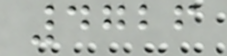4726
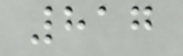817
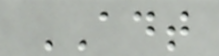ADT
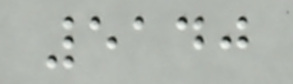5140
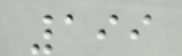199
